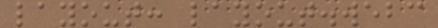layout: layout.webc
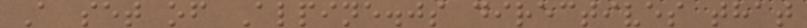A set of Alpine.js directives that
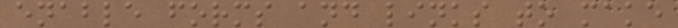enable forms and links to make
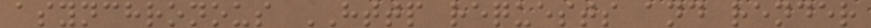asynchronous HTTP requests and render
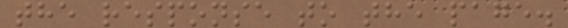the response to the page.
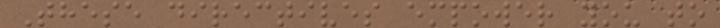These directives empower you to
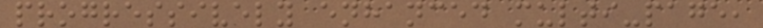progressively enhanced multi-page,
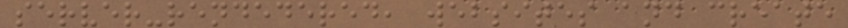server-rendedered, websites and create
